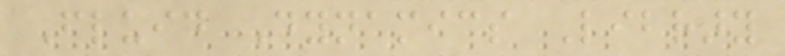Fluid Dynamics Library
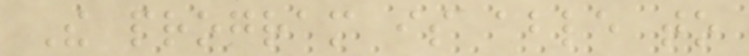The program is able to
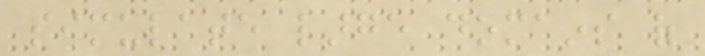simulate large domains of
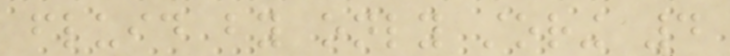fluid by only storing 4
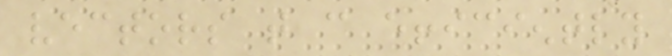vectors that can efficiently
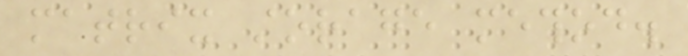matrix storage method.
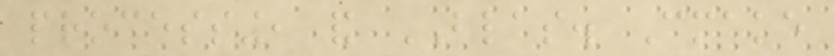processing, and BLAS. Cmake
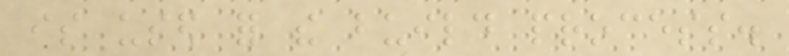is used for the build process.
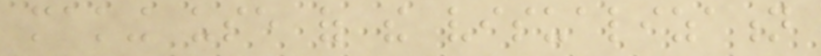making use of the visualization
